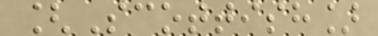[Scottish]
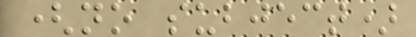(no subject)
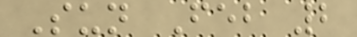Sun Feb 2
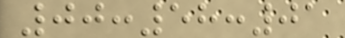00:58:01
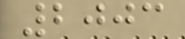2003
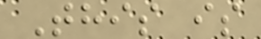This is
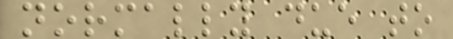normally due to
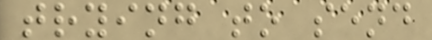trying to send
